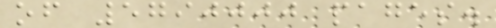of 5790000 pages.
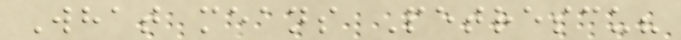What means Petrescu?
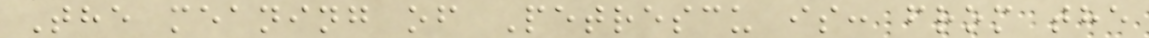The meaning of Petrescu is: from the
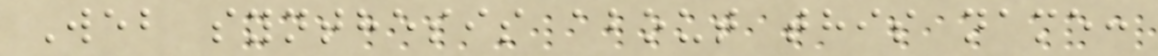Web synthesis about this name:
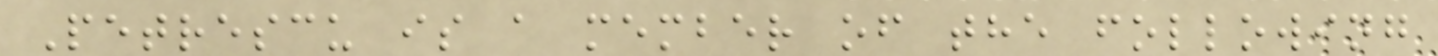Petrescu is a member of the following
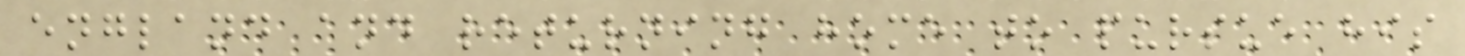england and returning home to pursue his
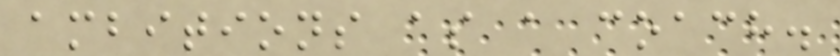ambitions as a coach.
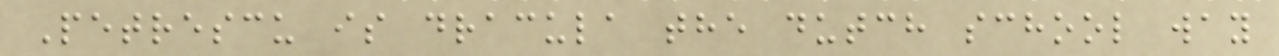Petrescu is dracula the dutch school way
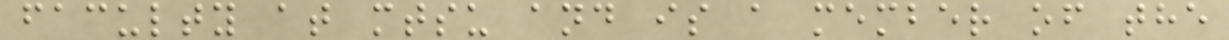faculty at mtsu and is a member of the
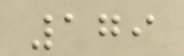179
